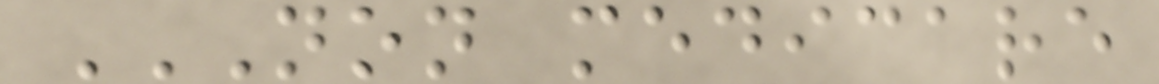NON MEDICARE
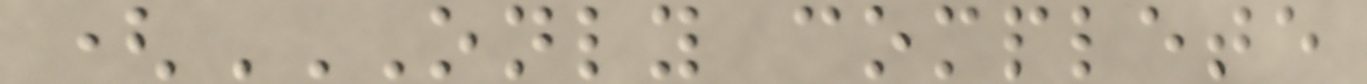(ONLY COMPLETE
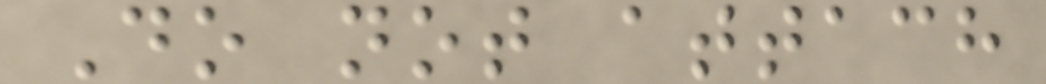Do not attach
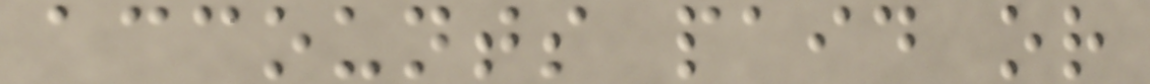accounts paid or
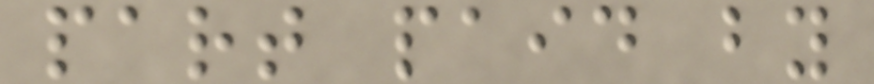part paid by
